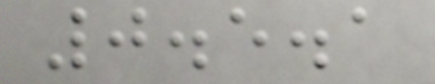0.5.1
